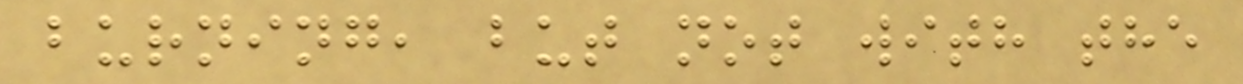burning, but not with the
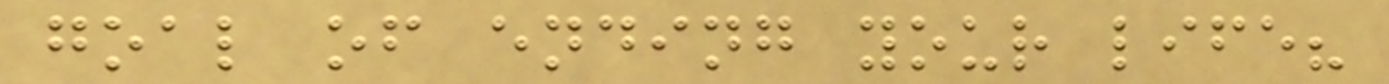goal of ending your life?
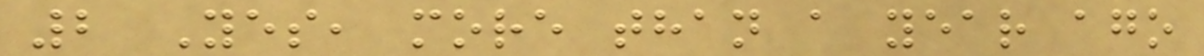2 Yes, more than a year ago
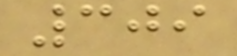309
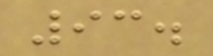93.
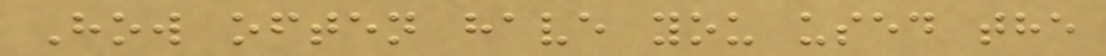How often have you used the
